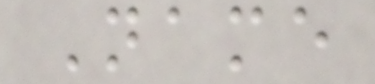Name
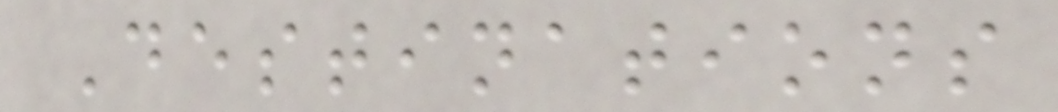Destinations
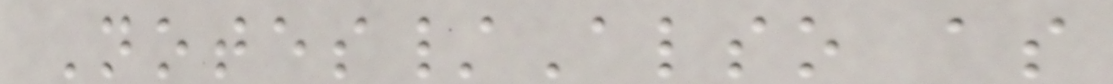Notes/Also as
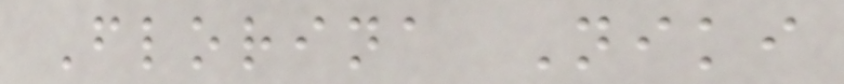Florina Niki
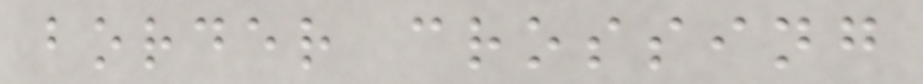border crossing
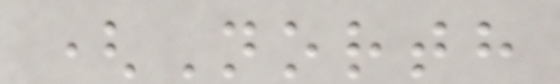(North
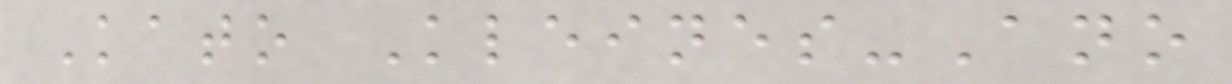Kato Kleines-Ano
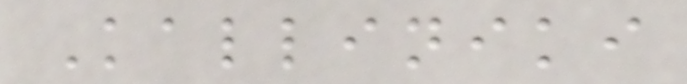Kalliniki
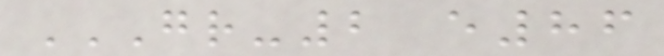GR-2 E86
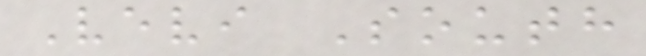Vevi South
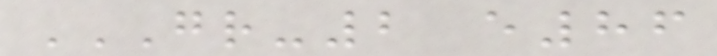GR-2 E86
